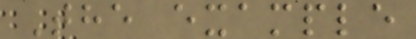The example
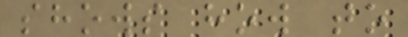shows how to
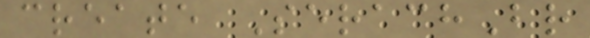create SerachBr
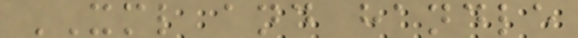XML and handle
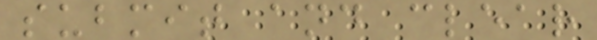submit and clear
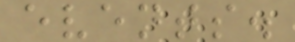events.
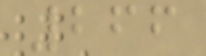266
